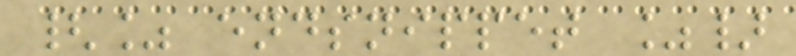{% endsnippet %}
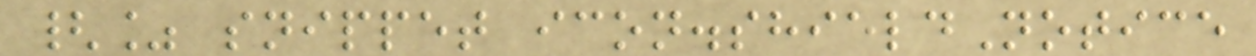{% snippet icon.shieldNotice
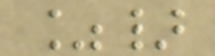%}
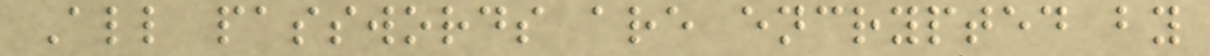All passwords are encrypted by
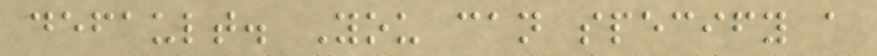default. You can specify a
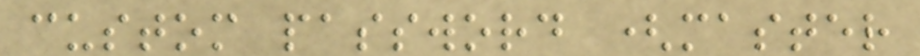custom password (master
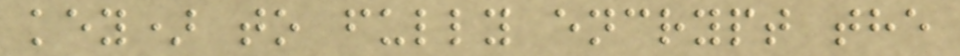key) to fully encrypt the
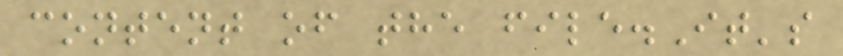content of the file.It's
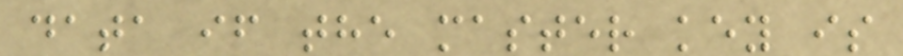data if the master key is
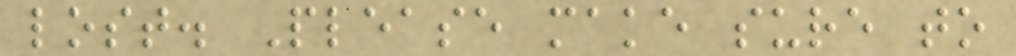lost. Please make sure to
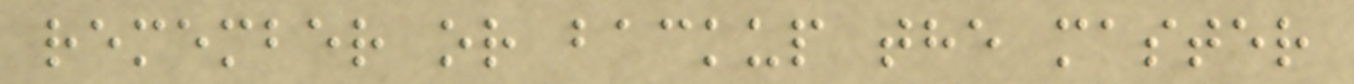remember or backup the master
